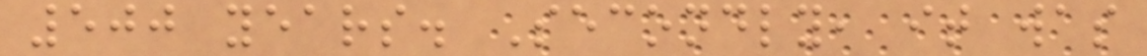500 years. Secondly, it was
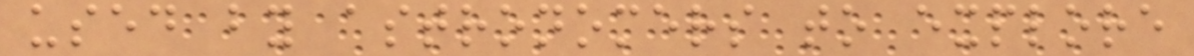used by astronomers to explore
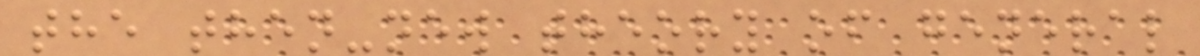the then-new theory of general
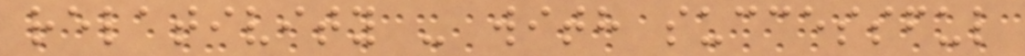relativity - with successful
